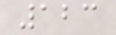123
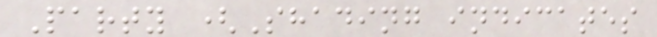Party (Shading indicates
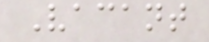Vacant
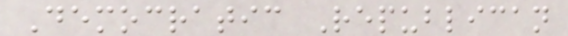Democratic Republican
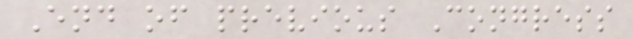End of previous Congress
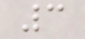3
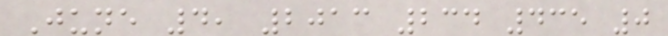June 4, 2013 234 435 0
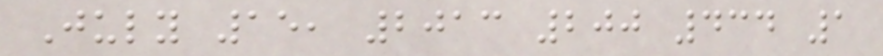July 15, 2013 200 434 1
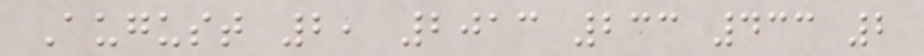August 2, 2013 233 433 2
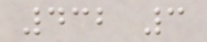432 3
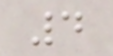4
